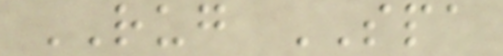RUG SPA
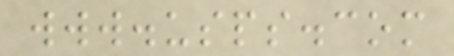www.usps.com
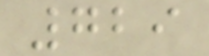729
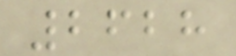2628
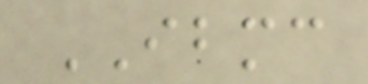IBMC
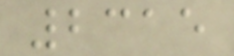2315
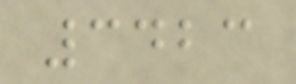3423
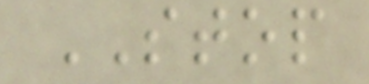STOP
